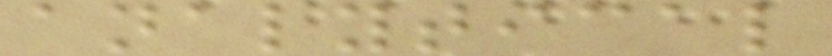analytical
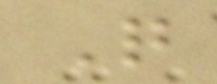Q
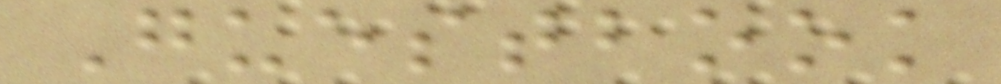Guestbook
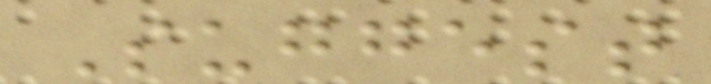Suggest
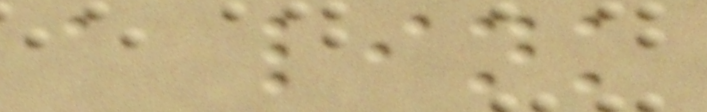a link
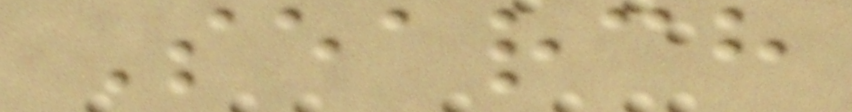Search
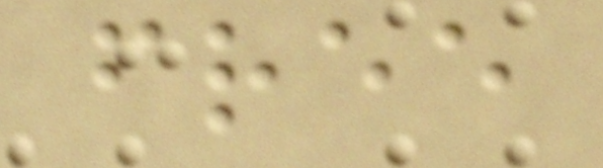free
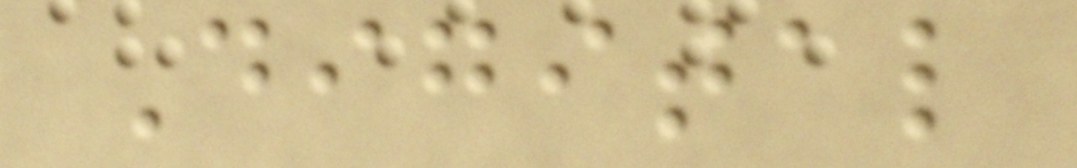Digital
